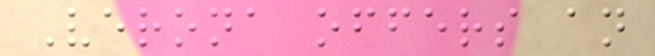Verona offers an
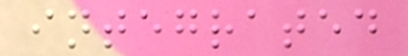integrated
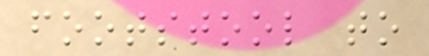footstool to
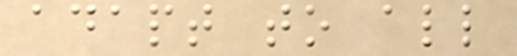adapt to all
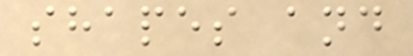shapes and
